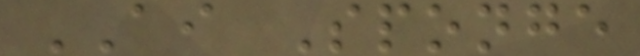AI Sponge
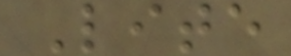Lite
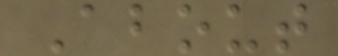About
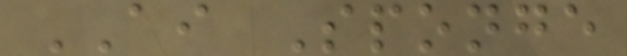AI Sponge
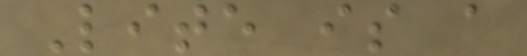Lite is a
